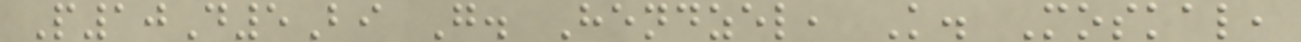P10D5Bi G. Hendzel, K. Moskal,
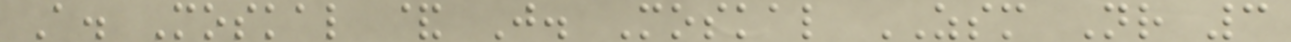A. Moskal & J. Moskal ZSM Nr 3
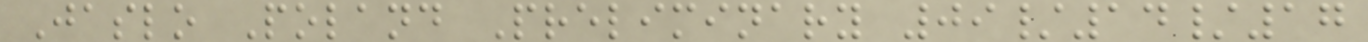Jaslo Poland Preliminary 09/14/17
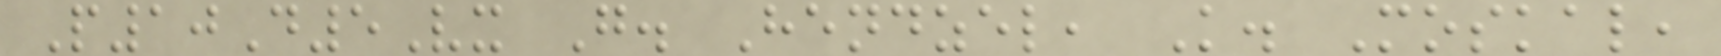P10D5Vx G. Hendzel, K. Moskal,
